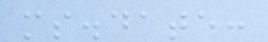ms.date:
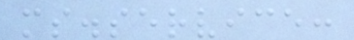ms.service:
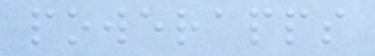powerapps
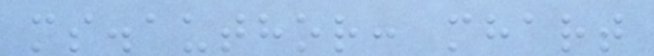ms.author: mhart
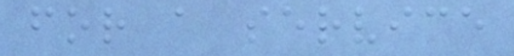for a service
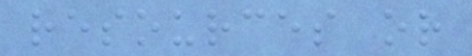resources or
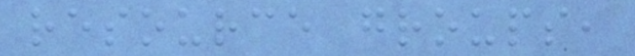resource groups,
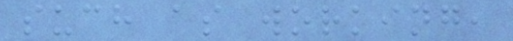such as working,
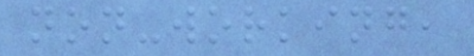non-working,
